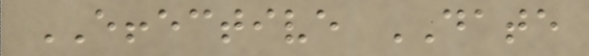EFFECTIVE DATE
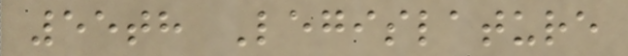55th Legislature
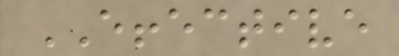EFFECTIVE
